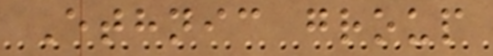Ethnic group
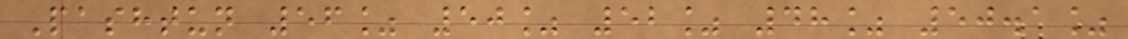Pashtun 56% 50% 52% 48% 50.1%
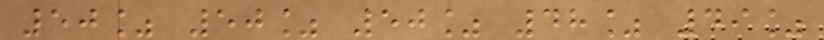50% 50% 50% 48% 49%
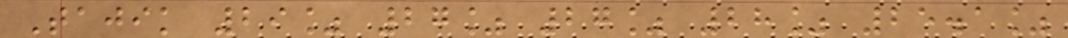Tajik 29% 27% 27% 28% 25.1%
